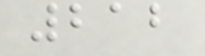212
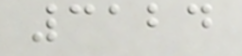3124
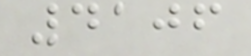4106
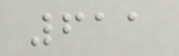611
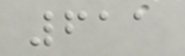611
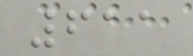611
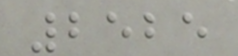2525
